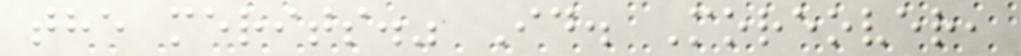the merits." Id. Moreover,
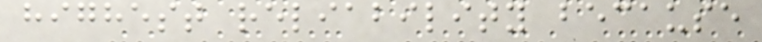highest reliability because
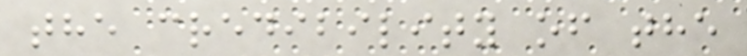the credibility of the
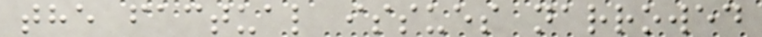the factual issues narrowed
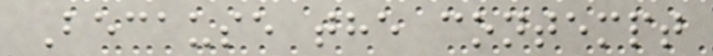Because the contempt
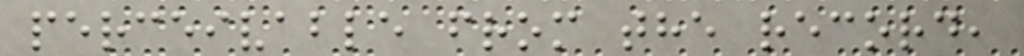perceivable from the record,
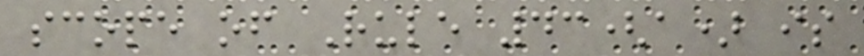scope of Rule 43(a) is
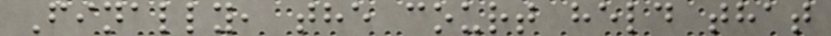Finally, the court held that
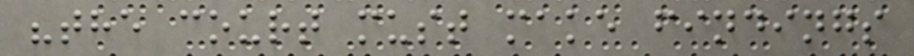"the court must make findings
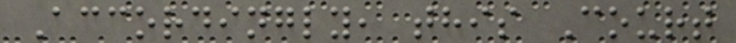Accordingly, this Court
